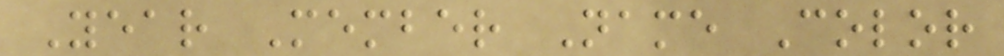Year Member Name Color
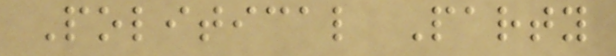Political Party
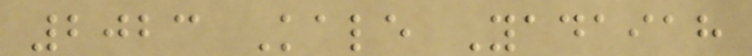2023 Kale Yadaiah
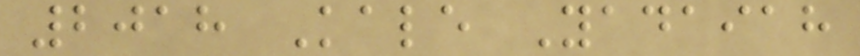2018 Kale Yadaiah
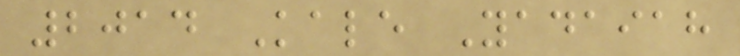2014 Kale Yadaiah
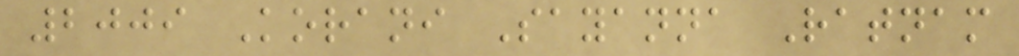2009 Korani Sayanna Ratnam
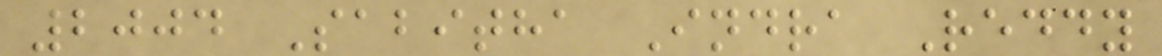2004 Sabitha Indra Reddy
